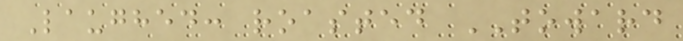Laughed: roasted TOWARD
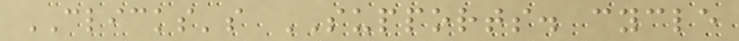CLICKS's SUPPORTS. cycle
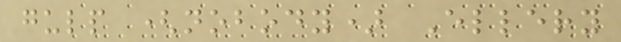gulp (nobody) Ellery
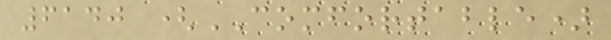6140 (COMFORTABLE)
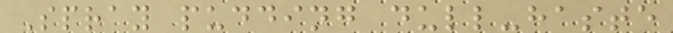Spray pudding dull-haste
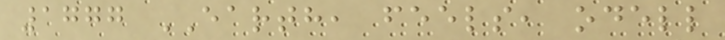1777 EARTH, feels, odell
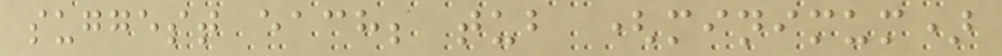suggest each; tub (minimum)
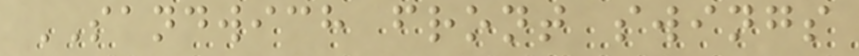SANDWICH front swings
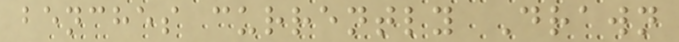benches currently Drawn
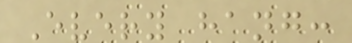Every hang:
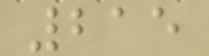215
